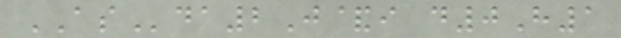ASda2J&i d0H1
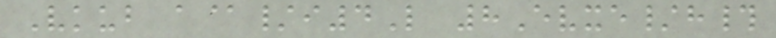Vkub a@/i4L 8Evxe/h#
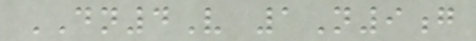DN4V 1N9g
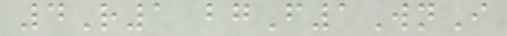4R1 bgF1WnI
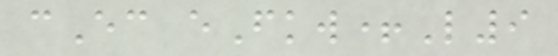cEc eFkw+L9
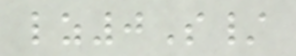lz0S/
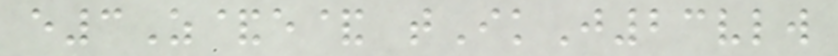e3Z&e& tIkJ23vlw
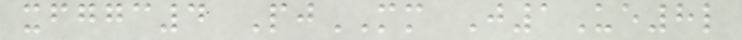xfggc4 PjMM J1Ue8l
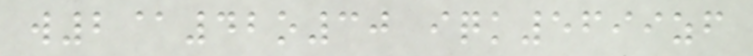w2@42o30 iqk5699zf
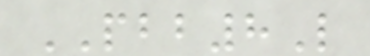PBB8L
